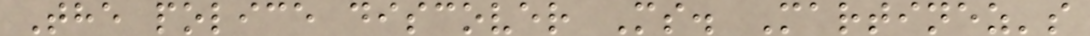The police discover Ms. Martinez's
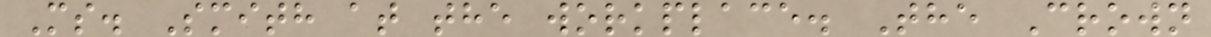Ms. Smith at the workplace. The Crown
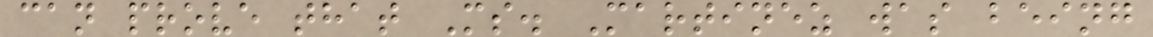can prove that Ms. Martinez was being
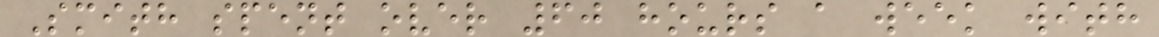Smith spent over 60 hours a week with
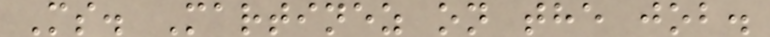Ms. Martinez on the job.
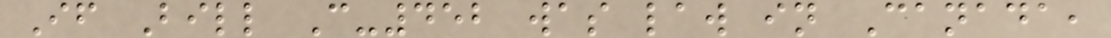If Bill C-452 was law in Canada,
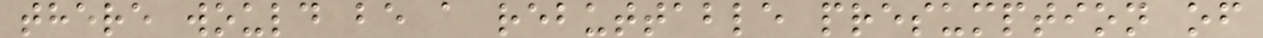there would be a rebuttable presumption of
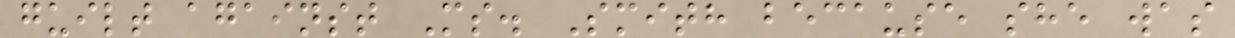guilt against Ms. Smith because she was
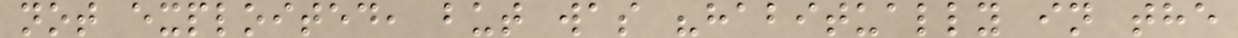not exploited, but was "habitually in the
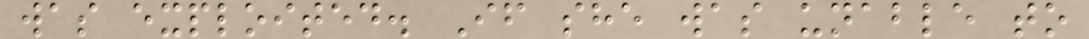was exploited. If she was unable to
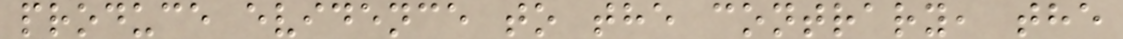produce evidence to the contrary, the
